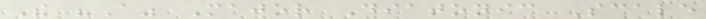The "A" Major Diatonic Scale
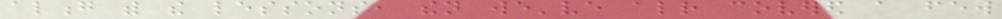along with the lessons, then we've already covered a few
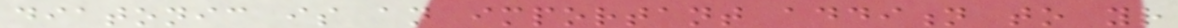diatonic is an important addition to your
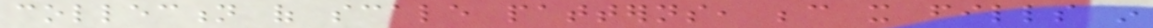collection of scale patterns, because it fills in
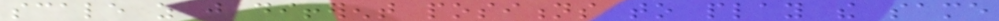scale as just different positions to play the same
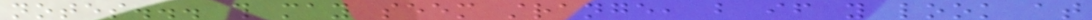notes... this may seem strange, but if you look at
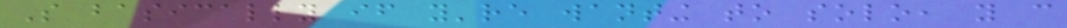So basically if you're wanting to solo, you can
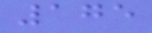175
